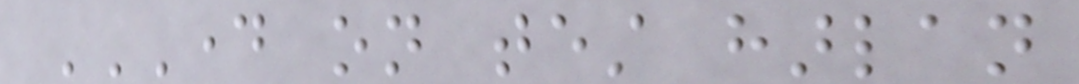DAY ON TEST HARLAN
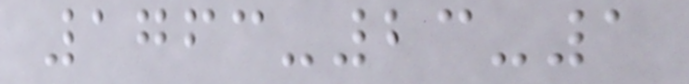1763-23-1
